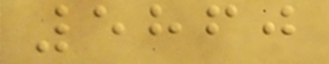5860
